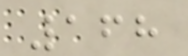168
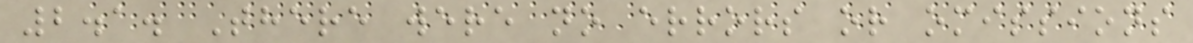2.1. There were no errors or omissions
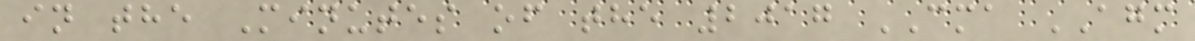in the Minutes of the 2017 CMA AGM
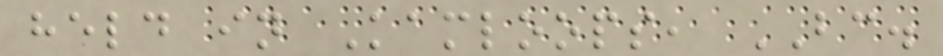held in Kamloops, BC.
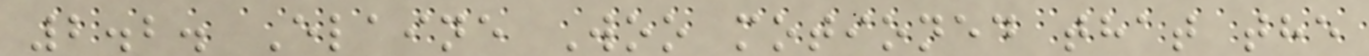2.2. Elaine Woo motioned that the
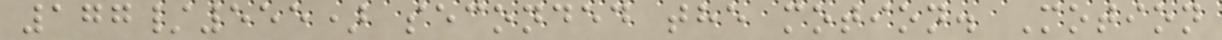177/555) seconded the motion. Motion
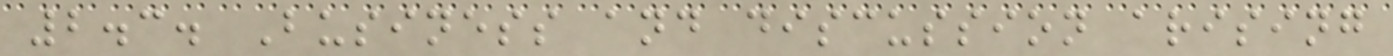2.3. Business and discussion arising
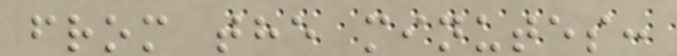from the minutes:
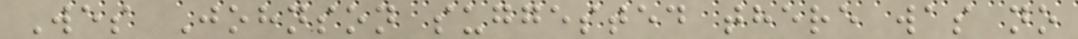Wes Johnson suggested there was no
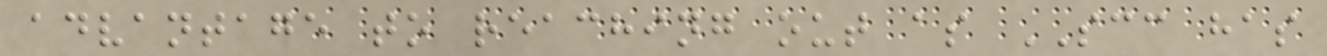advantage to reaching out as SCC has
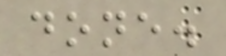done.
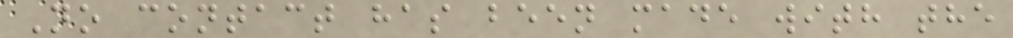No contact has been made with the
